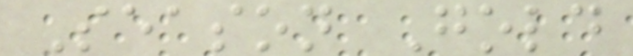Season Gold
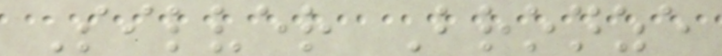Silver Bronze
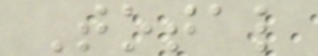Total
